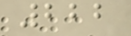222
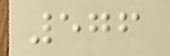576
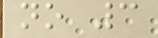no 3
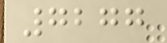7277
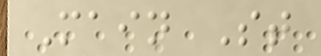Main St
